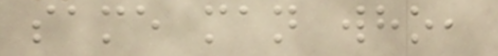same man who,
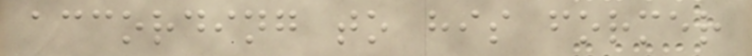according to his former
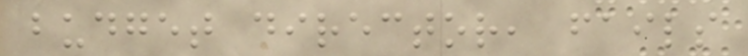budget director, fails
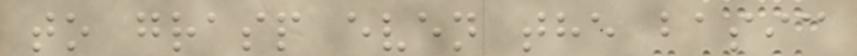to grasp even the basic
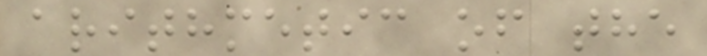arithmetic of the
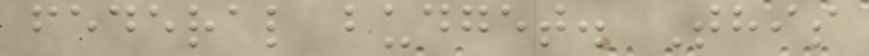federal budget. This
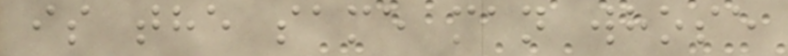is the same man whose
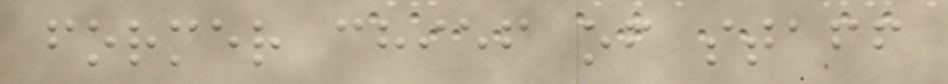former chief of staff
